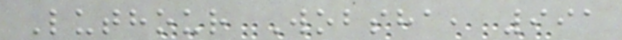Luthour Wobsha, 991
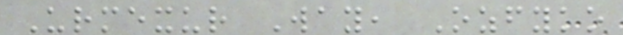Urmexur Way, Ozfyko
